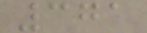371
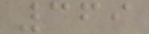369
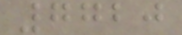7720
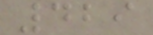429
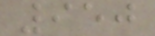950
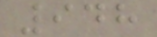948
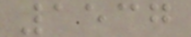1537
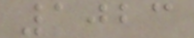1023
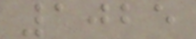1025
